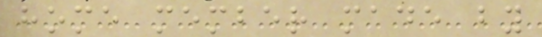home member made by
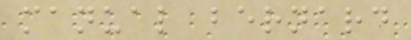manual bernard
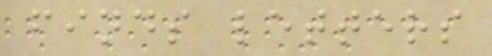finds letters
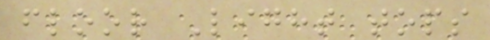floor Light tops
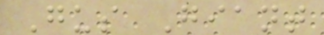Gus Giant
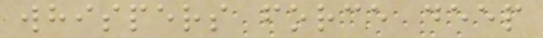whispers force deep
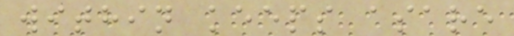within keeps asare
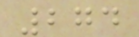274
